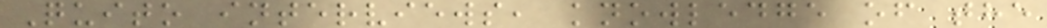Quito interviews, knowledge of the
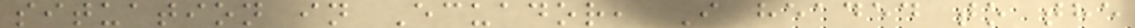situation in Ecuador, I headed to the
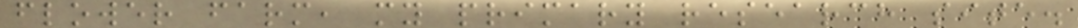flower farm, my primary research site.
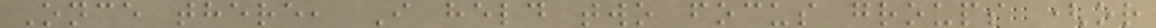Once there, I held two focus groups (or
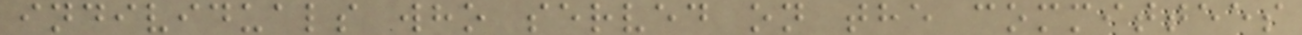individuals who served on the committees
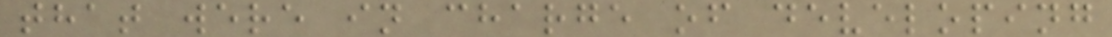that were in charge of developing
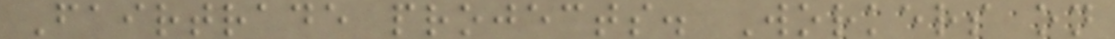Fairtrade projects. Workers on
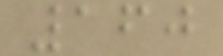160
